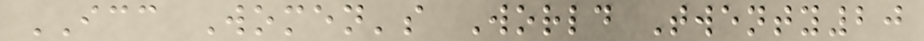ICC Women's World Twenty20
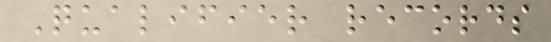Qualifier records
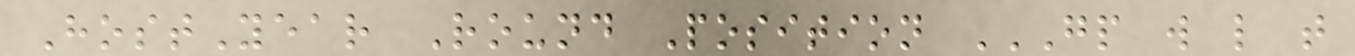HostYear Round Position GP W L T
